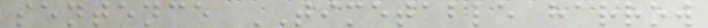sentence TIMETABLE harrow
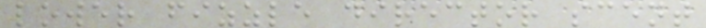lower fizzle director scent
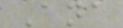Ana
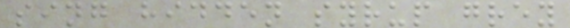sing hidden syrup grey
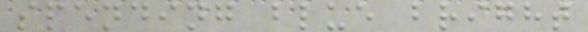spending blue bright
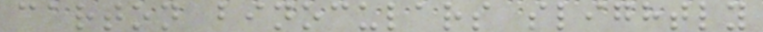carton binoculars slightly
